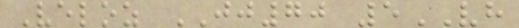Veloz JJ70 5VH
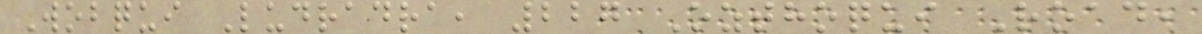Wobqui Ludradra, 227 Ozthoqui Road,
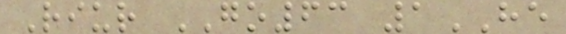Riur GO63 1HE
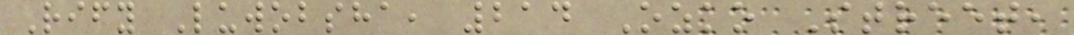Rify Luwobsha, 214 Ozko Street,
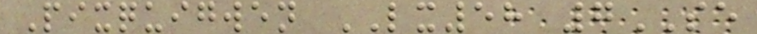Pixquigwen LX58 7SE
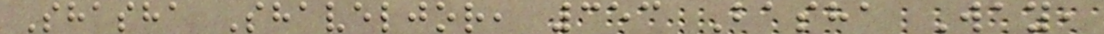Shasha Shaveljor, 353 Basha Way,
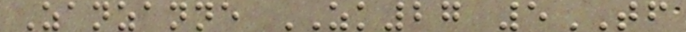Zanzanne ZK27 5TF
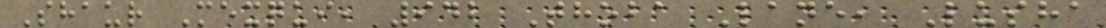Shaur Mexqui, 942 Thoba Lane, Lusha
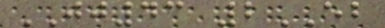JJ43 2EB
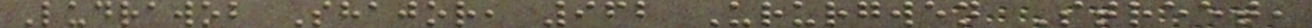Ludrawob Shajor, 962 Ururgwen Street,
